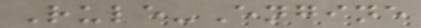Rule-Engine
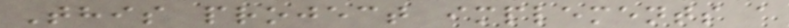This project implements a
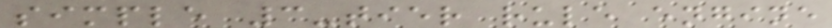simple 3-tier rule engine
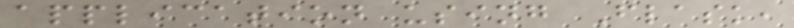application using Flask,
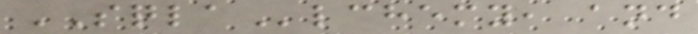SQLAlchemy, and
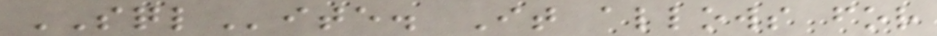SQLite. It allows for
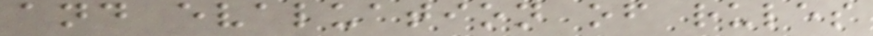and evaluation of rules
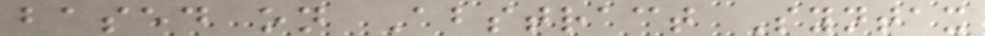based on Abstract Syntax
